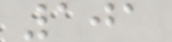101
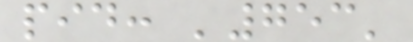pid: '753'
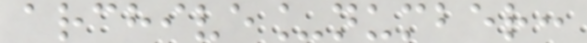archive_number:
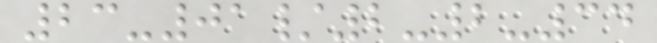23-01/2-2-34
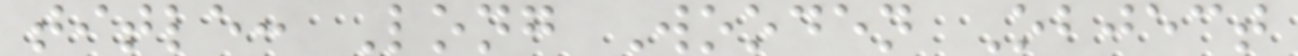title: Long Wooden Object
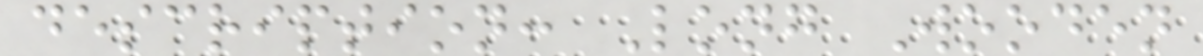description: Long Wooden
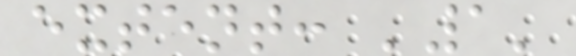extent: '1'
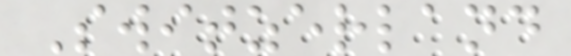Switzerland
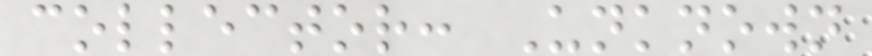collector: Unknown
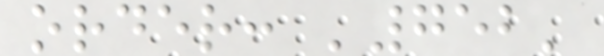order: '752'
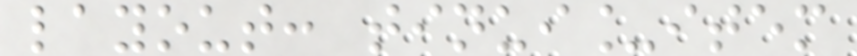layout: tinui_item
